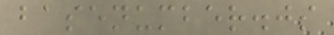basenumber.js
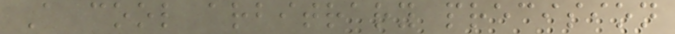A cool arbitrary precision
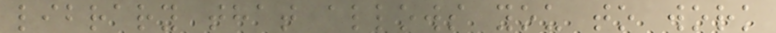library that allows you to work
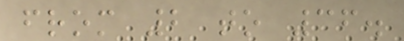from 2 to 36.
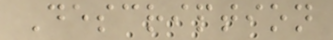Description
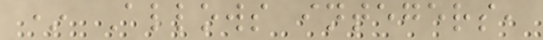* Allows integers,
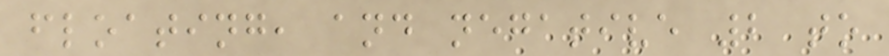floating, and negative 2 to
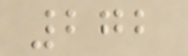272
